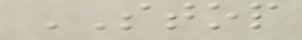STOP
